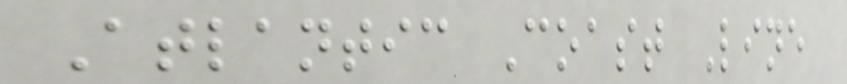Atlantic Coast Line
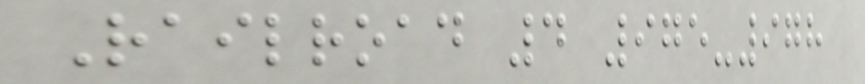Railroad 4 975-978
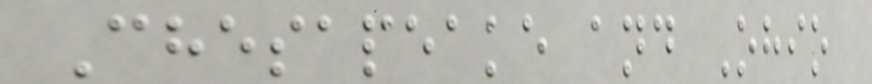Chesapeake and Ohio
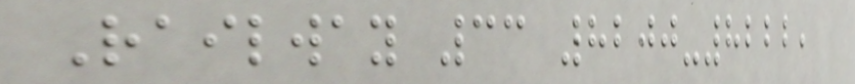Railway 33 8200-8222,
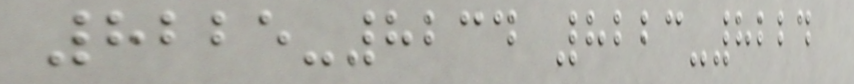8225-8234 8223-8224
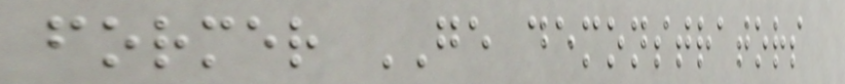former GE demonstrators
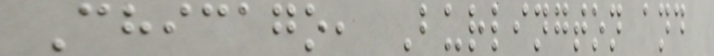Chicago, Burlington and
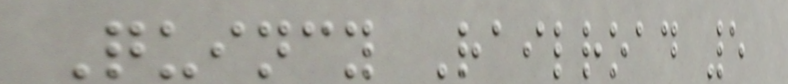Quincy Railroad 5
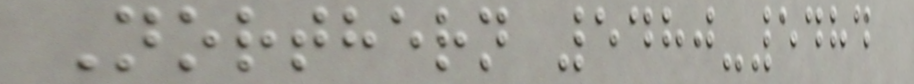Northern 5480-5484
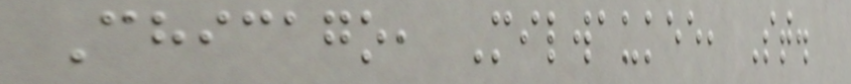Chicago, Milwaukee, St.
